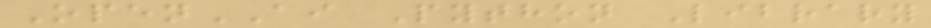OpenAI Python Library
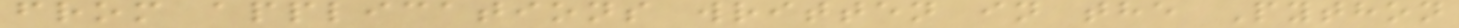from applications written in the Python
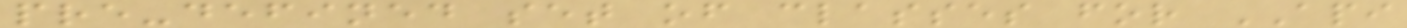pre-defined set of classes for API
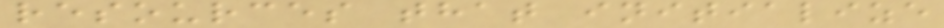resources that initialize
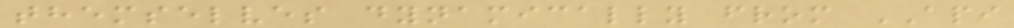themselves dynamically from API
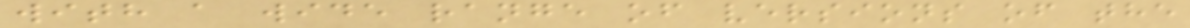with a wide range of versions of the
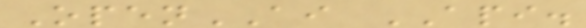OpenAI API.
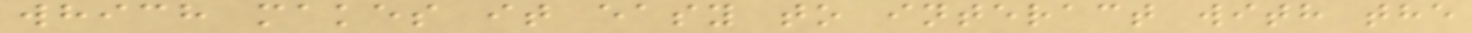which makes it easy to interact with the
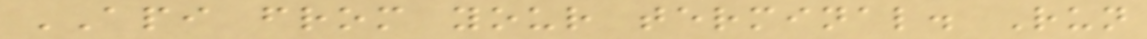API from your terminal. Run
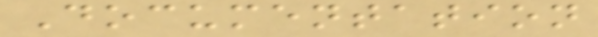Documentation
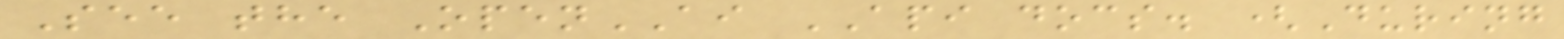See the OpenAI API docs. (During
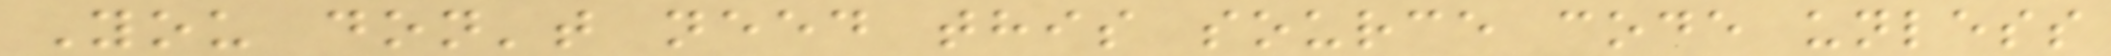You don't need this source code unless
